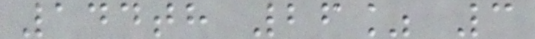144th 26% 3
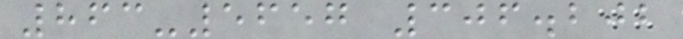863-5657 306.202
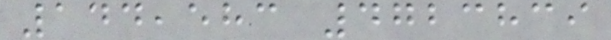144,583 4723839
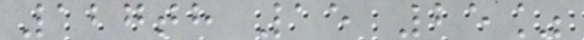127th 15 25%
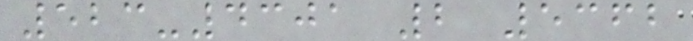523-4301 2 5362
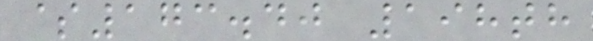$173.40 198th
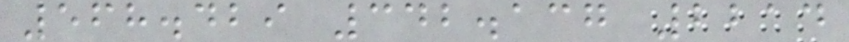568.429 342.137 2214
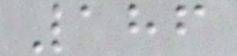186
